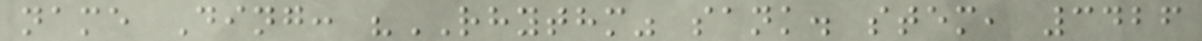name Ding: "RHYTHM" sank. stem, 3426
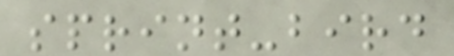sprint-bird
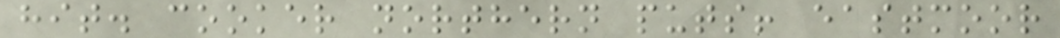hit. cooker northern puts! eastmoor
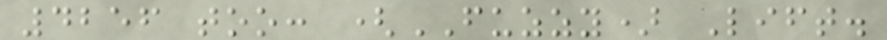4256 too: (FUZZY) Lift.
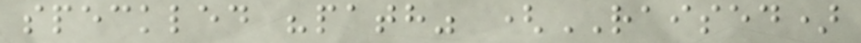speckled "path" (RAISED)
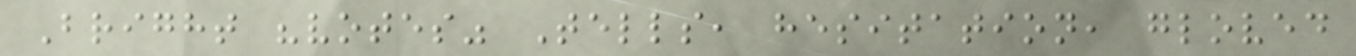Bright "votes" Tells, hesitation, gloved
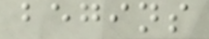begins
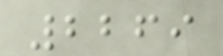2269
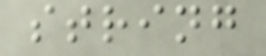string
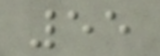55
